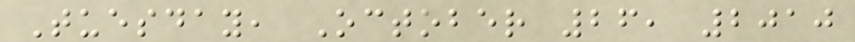Tuesday, October 26, 2010
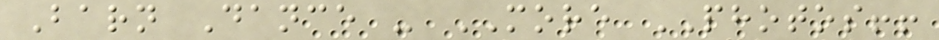Barn Dance - MORE PHOTOS!!
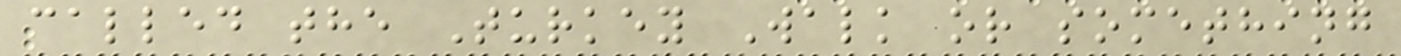called the Turkey Walk or something
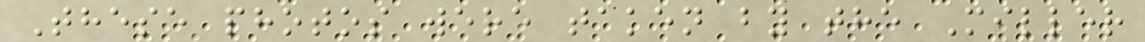These photos were taken by the Miller
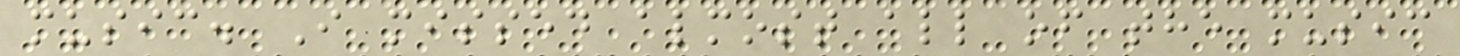music. I missed almost all of the music
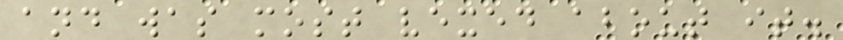and was most vexed about it.
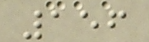156
